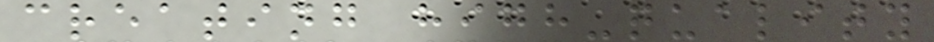creating high-quality
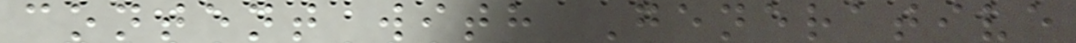content with Generative
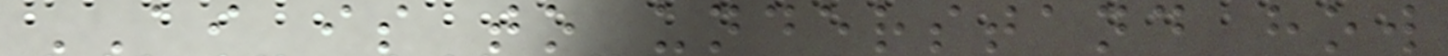AI is to understand how
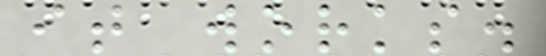it works.
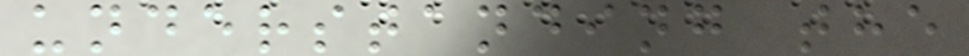understanding the
